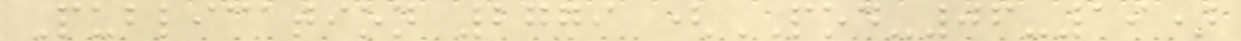Publication 2779 (POD-06-19)
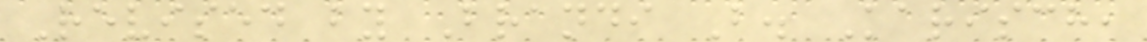Revised by Brandi B. Karisch,
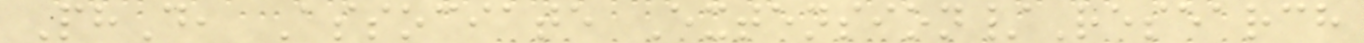PhD, Associate Extension/Research
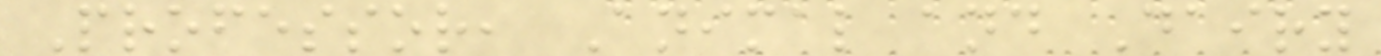Professor, Animal and Dairy
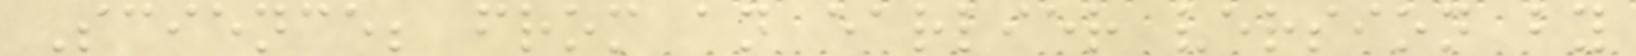Science; from an earlier version by
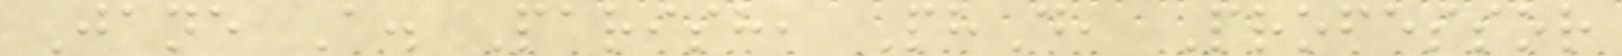Jane A. Parish, PhD, Professor
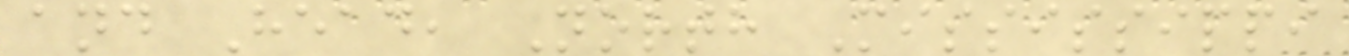and Head, North Mississippi
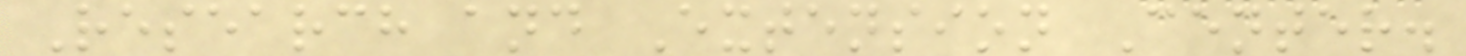Research and Extension Center.
